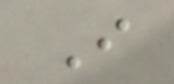I
